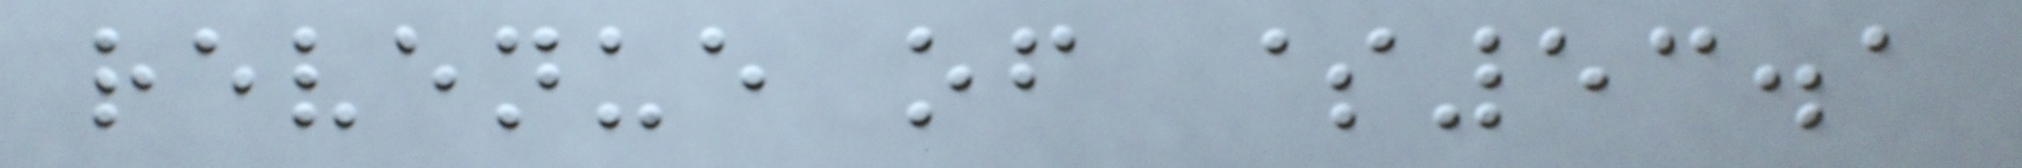revenue of $53.1
